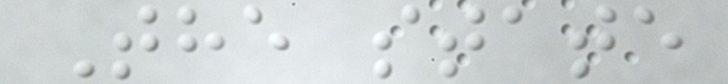The state
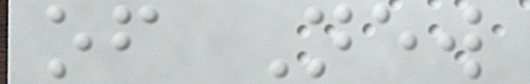of New
